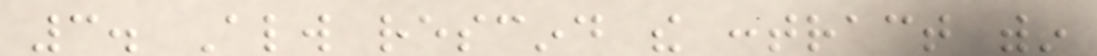3. Always rescind the contract within
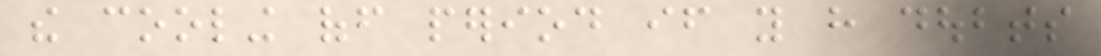the cooling off period if you have doubts
